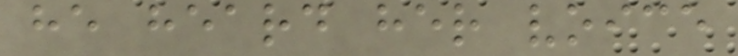he heard her voice
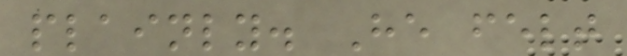plainly. He felt
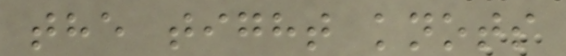the tight knots
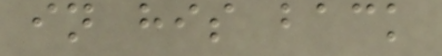in his back
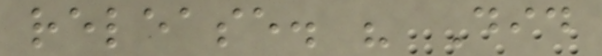release. " Did
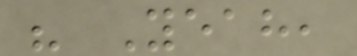" Yeah,
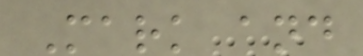Mark and
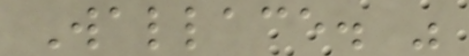Wallace. "
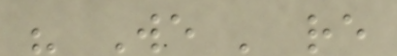" We ' re
